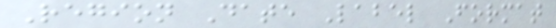Region Date Label Format
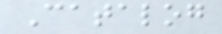Catalog
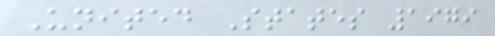United States 1979
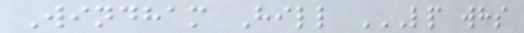Windham Hill LP WHS
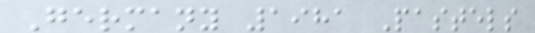Germany 1981 Pastels
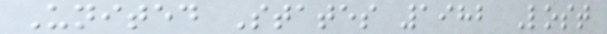United States 1982 Lost
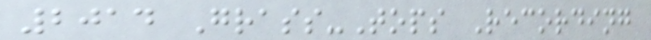2014 Grass-Tops Recording
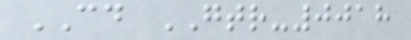CD GTR-0018
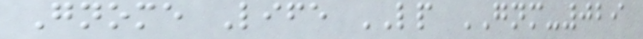Gnome Life LP GNM-029
